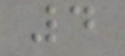4
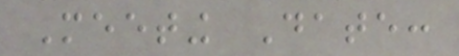Meeting Date:
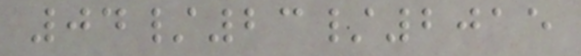04/23/2015
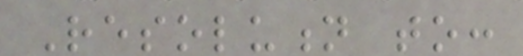Resolution to:
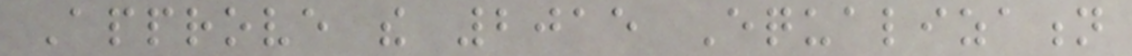Approve the 2015 Equalization
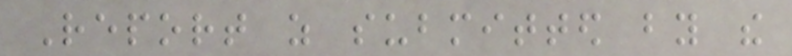Report as submitted by the
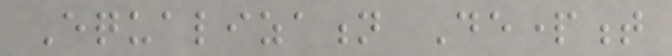Equalization Department
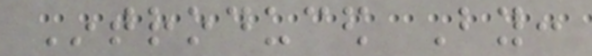Introduced By:
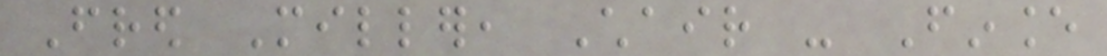Fred Miller, Chair - Finance
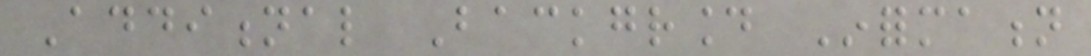Additional Background Information
